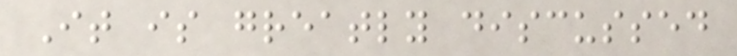It is greatly discussed
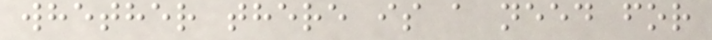whether there is a need for
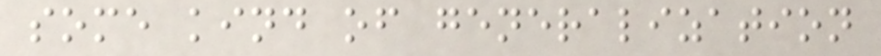some kind of generalization
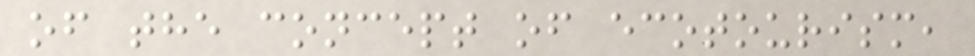of the concept of ecotourism,
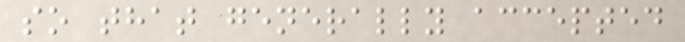so that generally accepted
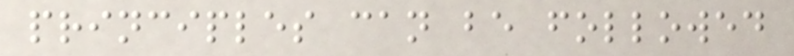principles can be followed
